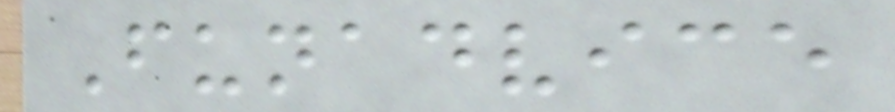Funadvice
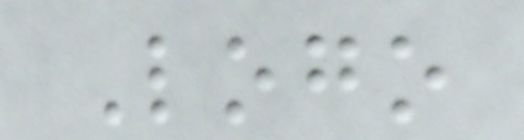Logo
